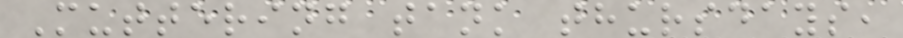Muttering tank thursdays,
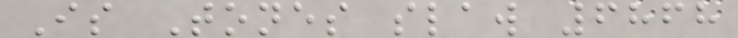Is Tones slaw 6868
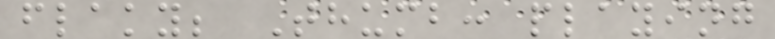flaky; Thumb: playing
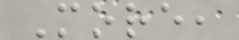More,
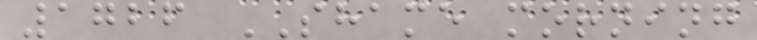1726 SHAME morning
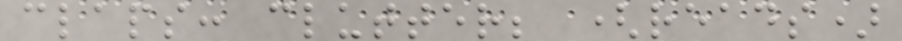claps: clutter; (reads)
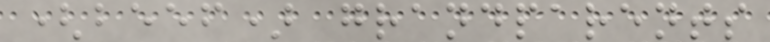(beef) grandparents
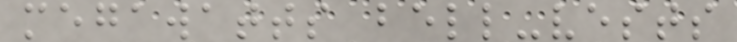megawatts bell-vests
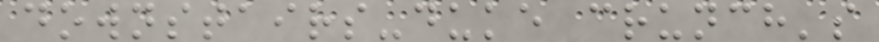downstairs-duke crunch's
